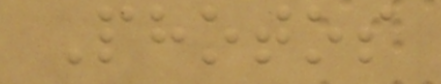Photos
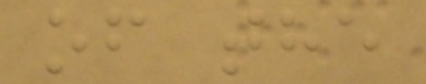of the
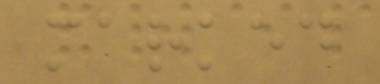marked
